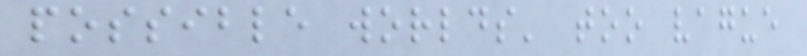possible worlds' too vague
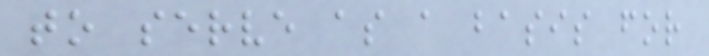to serve as a basis for
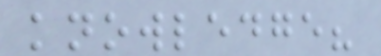knowledge?
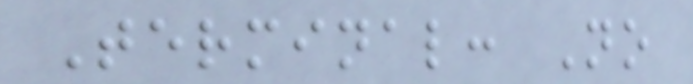Terminal: No
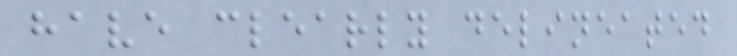have clearly delineated
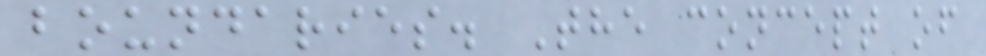boundaries. The concept of
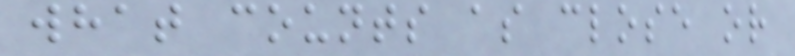what counts as close or
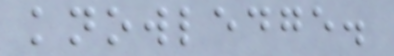knowledge.
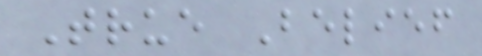True Belief
